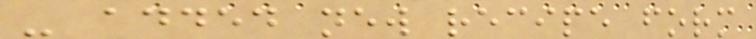- added new recipe form
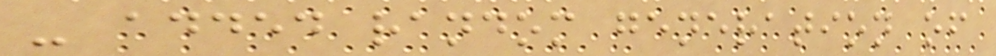- added random generation of
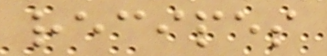recipes
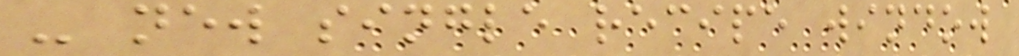- new single recipe window
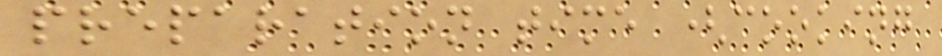preparation time (cooking
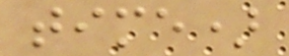time)
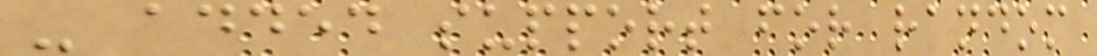- added support for random
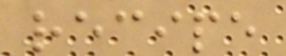recipe
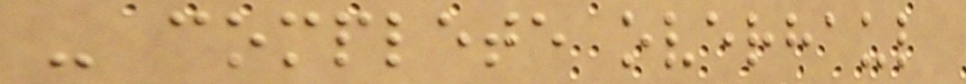- complete overhaul
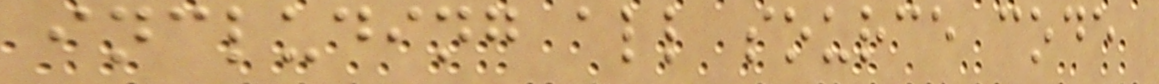including all source code
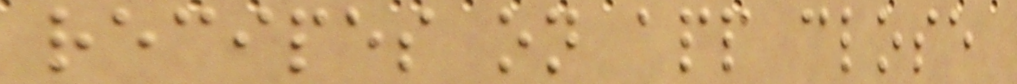recipes on app close
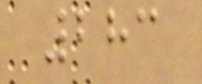283
